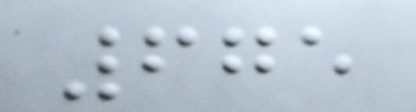675
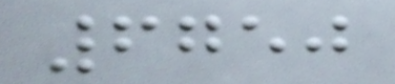6750
